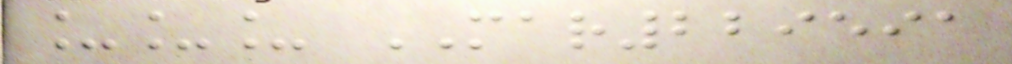___ MAR229591
